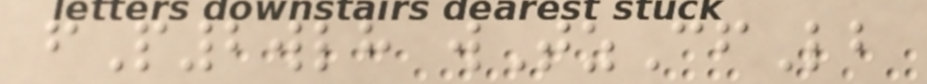fP2wlh wTzCfLb
